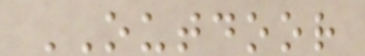OUTDOOR
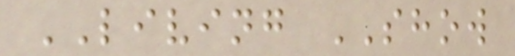LIVING SHOW
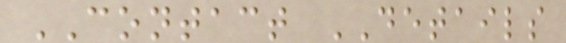CONTACT DETAILS
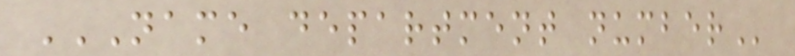NAME DEPARTMENT NUMBER
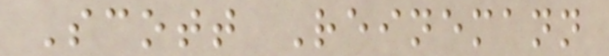Scott Reinemann
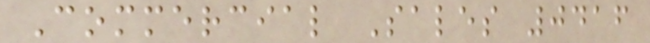Commercial Sales 0416
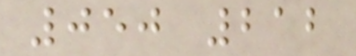050 212
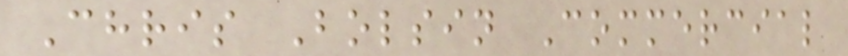Chris Bolsin Commercial
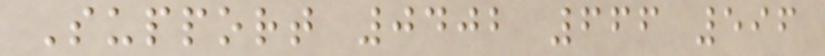Support 0402 666 596
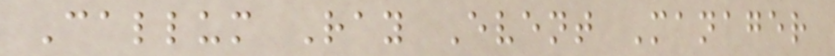Callum Ray Event Manager
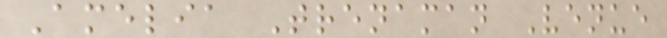Amelia Trenaman Venue
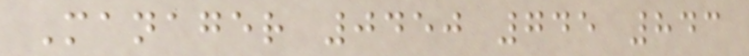Manager 0450 745 843
